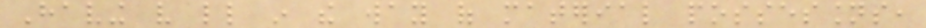Having very little in the way of material possessions,
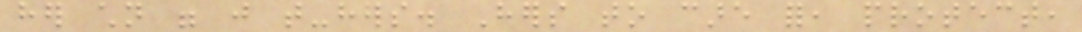her children were just that-hers. Hers to care for, protect,
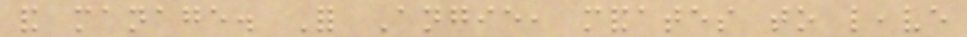and manage. For Angie, mandates to leave
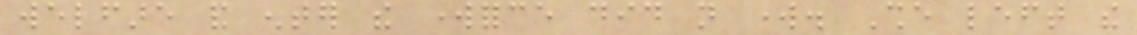welfare and enter the workforce did not work. She left the
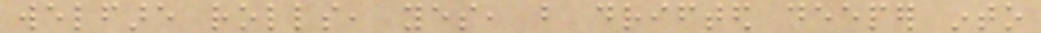welfare rolls, yes, but drifted deeper into
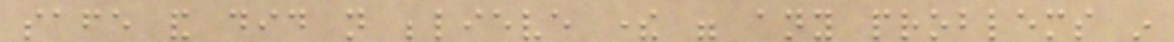safe and did not believe there were any problems in
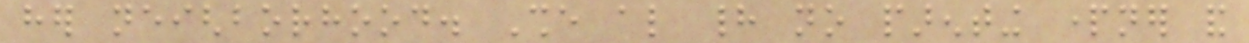her neighborhood. She also had no parenting partner and
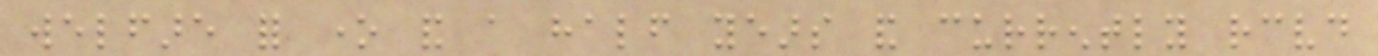welfare for one and a half years and currently received
